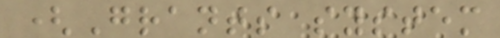(Grants system
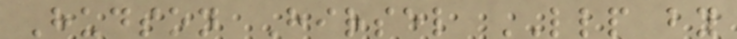Hudson Hirsel LLP by
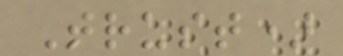Trust)
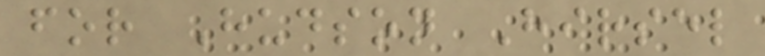for Hudson Hirsel
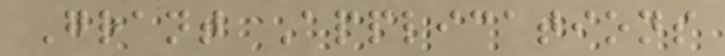Grant Applications
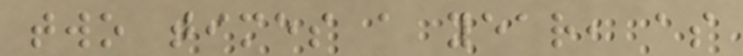two times a year, as
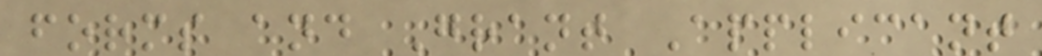forms and Grant Applicant
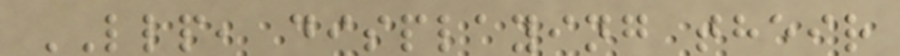LLP, displaying their
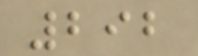292
